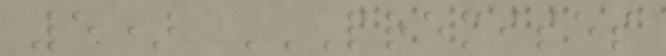5) PREMISES
